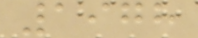1978
